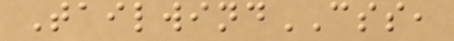TailwindCSS,
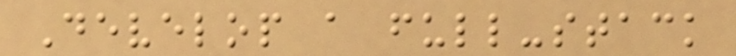Develop a full-stack
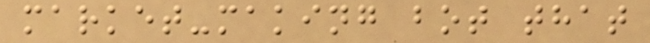market-making bot that
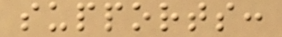supports:
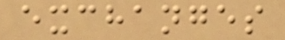exchanges
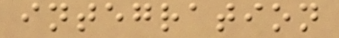integration
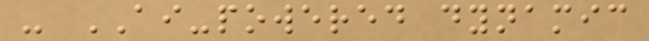- AI-powered dynamic
